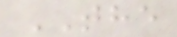THE
